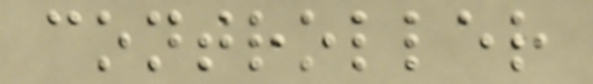controller
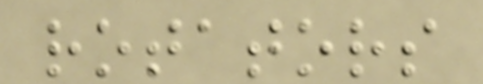rotators
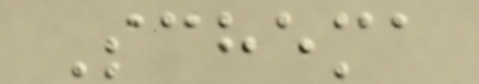Schema
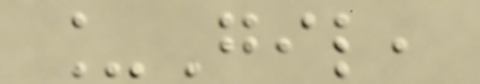_Gil,
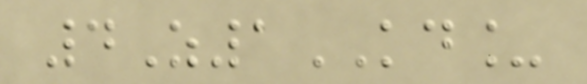4Z1KD_
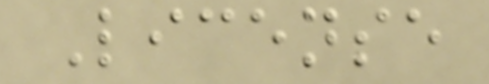License
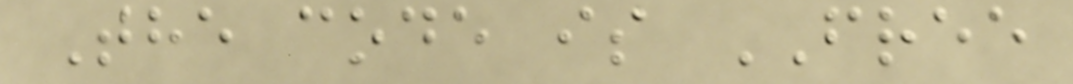The code is FREE
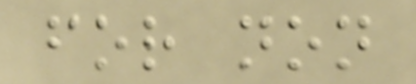for non
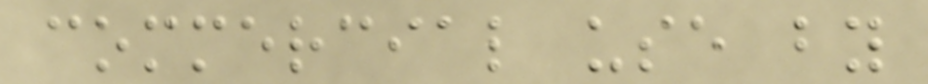commercial use by
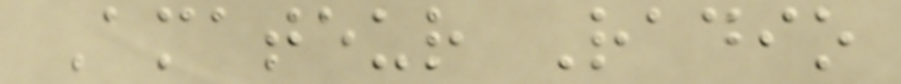Amateur Radio
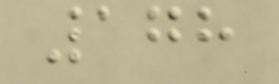178
